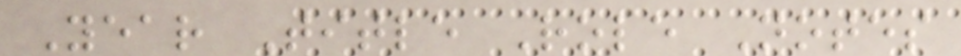Year Title Role Notes
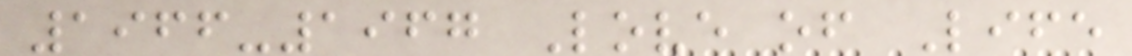1966-1967 Love of Life
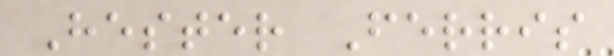Hester Ferris
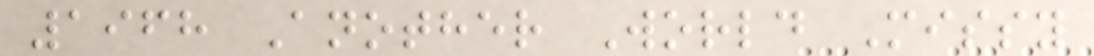1968 Another World Missy
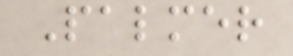Palmer
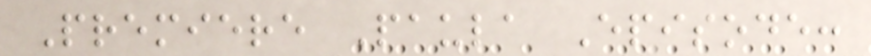Premiere Paula Episode:
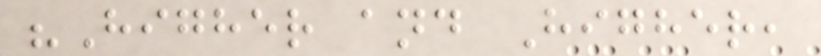"Higher and Higher,
